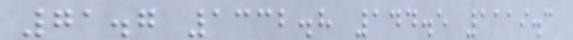71.7 1332.8 144.5 1119.3
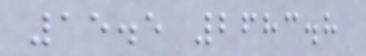15.5 2683.8
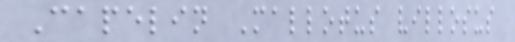Capelin Mallotus villosus
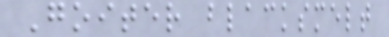Goiter blacksmelt
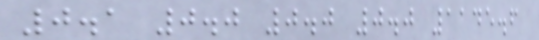0.1 0.0 0.0 0.0 1145.6
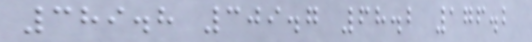389.8 309.7 68.2 176.2
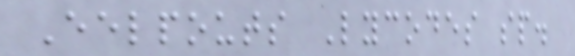Eelpouts Lycodes sp.
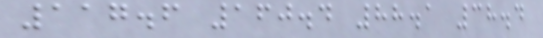117.6 160.4 88.1 38.4
